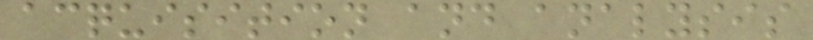acquisition and analysis
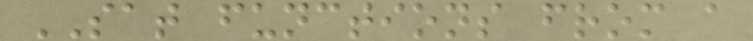SAT functions from a
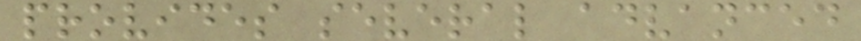provides several advanced
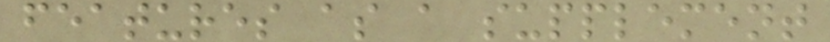features as a supplement
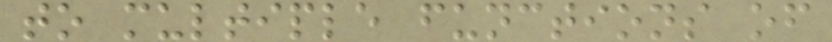to multiple functions of
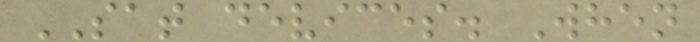SAT devices. When
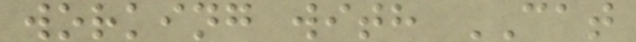working with CAT
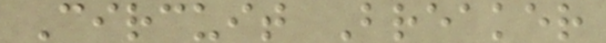Circuit Breaker
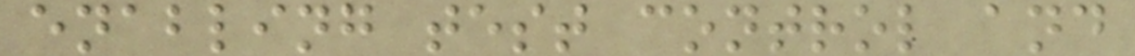enabling test control and
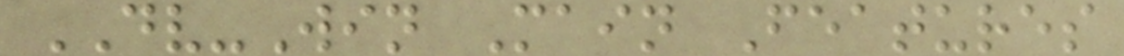DV-Win Main Features
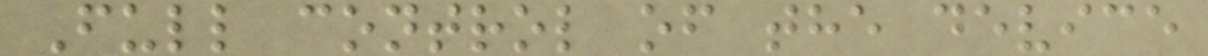Full control of the device
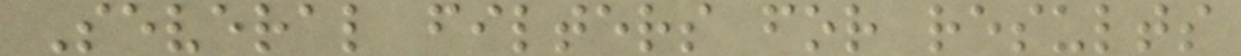Several filters for results
